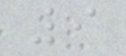9
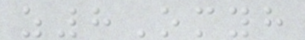z8Omyh
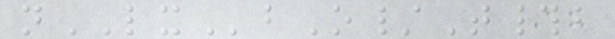nLXbO/T#b
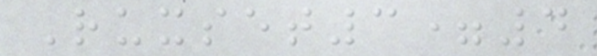Ruxset3=4
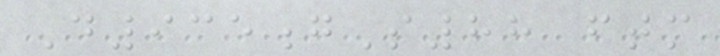D935gS88 ftm
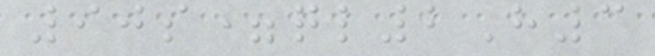90s=ql2H3
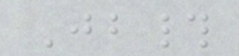Jb#
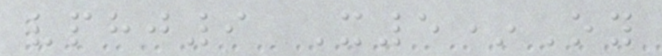vphj9 X5*Oy
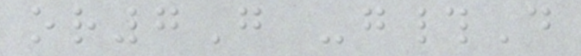or7G -g#D
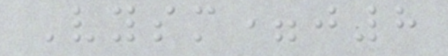Vysm=j8
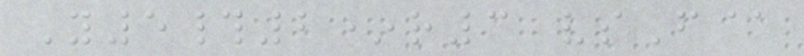Y5#2*r3 vsF@
